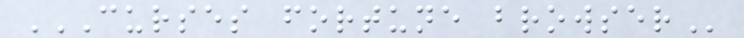CURSES FORTUNE BROWSER
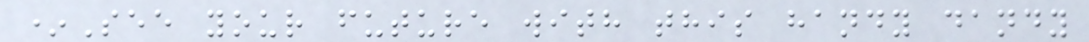*See your future with this handy dandy
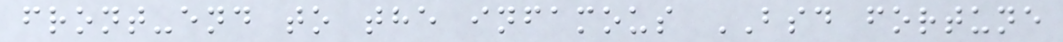front-end to the infamous BSD fortune
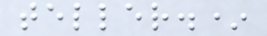teller.*
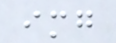img
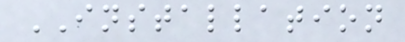INSTALLATION
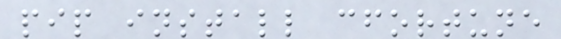pip install cfortune
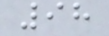98
